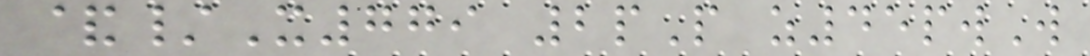&/X779 2pP z45pwW
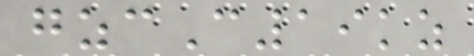gzcC19kz
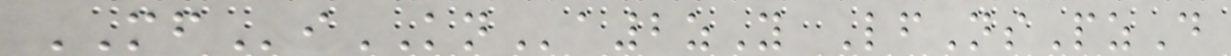MFiKNa2zY LfNsPzD
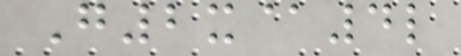G2x@4l
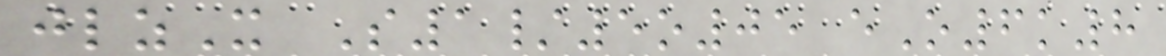jlzX S1/5o05 eO6k8
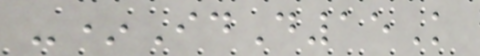-*IdD15K
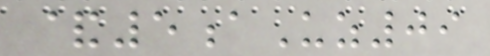&5aUz09
